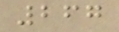267
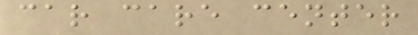car care center
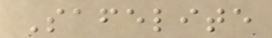Safelite
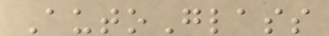AutoGlass
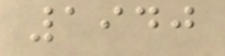1940
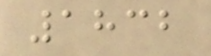1832
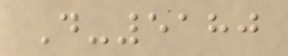D-5180
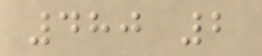480 2
